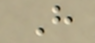H
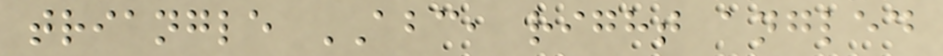triangle ABC, right angled
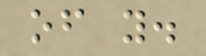of y.
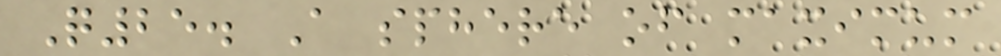Q25. A sphere of maximum
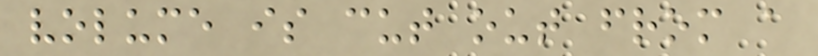volume is cut out from a
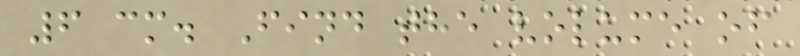6 cm. Find the volume of
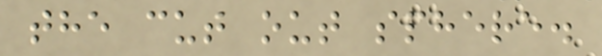the cut out sphere.
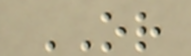OR
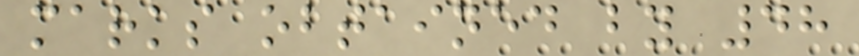marks obtained by 48
